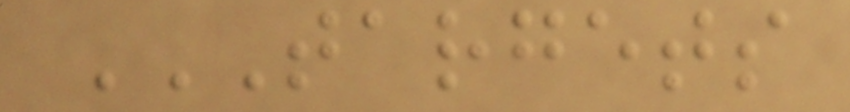TARGETS
